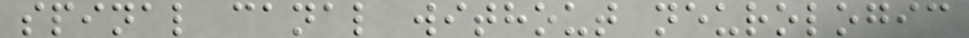spinal canal without neurologic
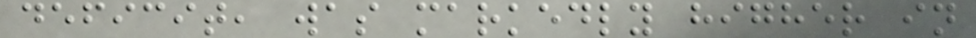deficit, was markedly higher in
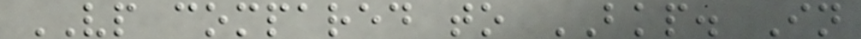VP compared to BKP. In
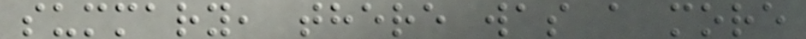summary, there was a more
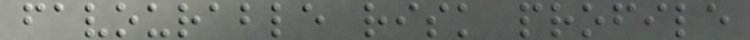favourable risk profile
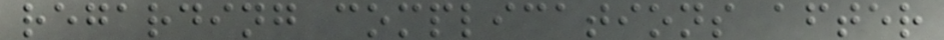regarding complications after
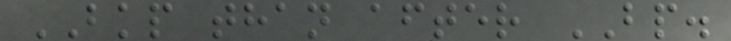BKP than after BP.
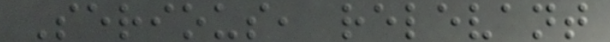Serious, relevant
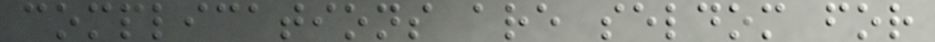complications are seldom for
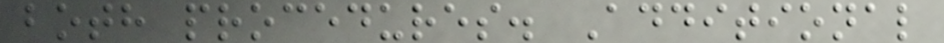both procedures. Additional
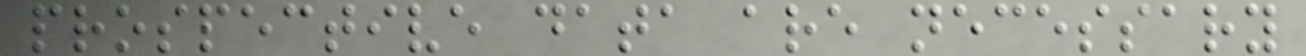prospective data are necessary
